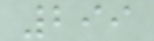299
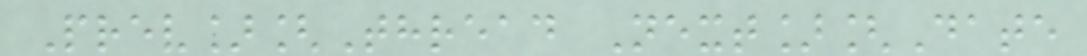Prev][Thread Next][Date
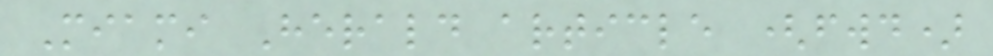Miami Herald article (fwd)
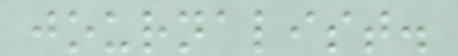journalist.
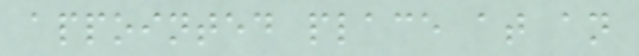appointed place at an
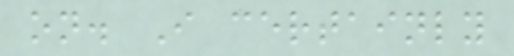on. I certainly
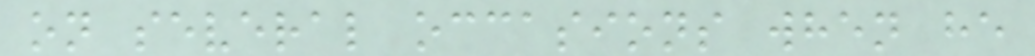on several occasions when he
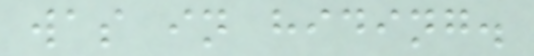was in hiding.
